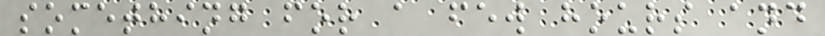something for a few hours and
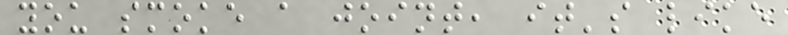you smoke a joint, it's like
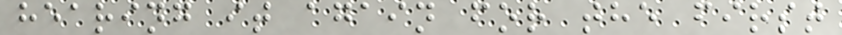hearing it again for the first
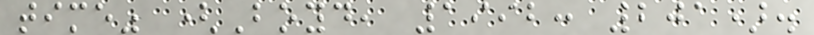time" (Boyd, 1992: 201).
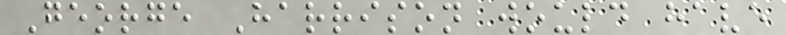George Harrison would have
